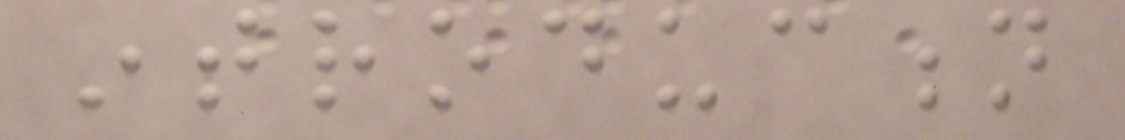introduction
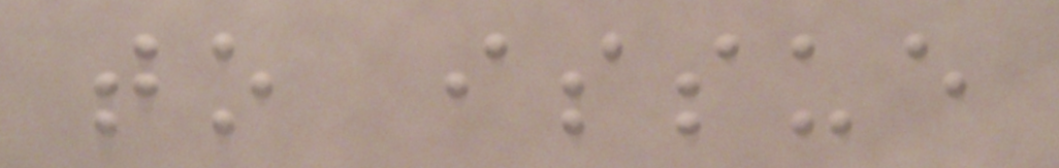to issue
